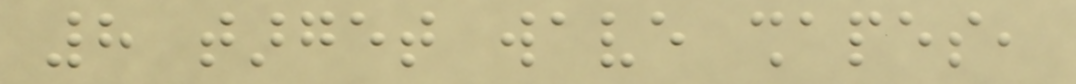8 target wave shapes,
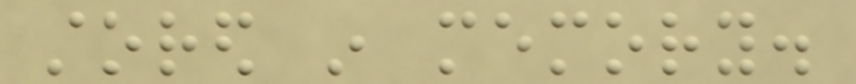stored in memory.
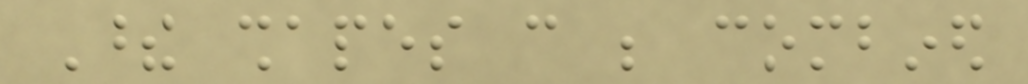These shapes can be combined
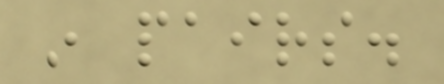in pairs.
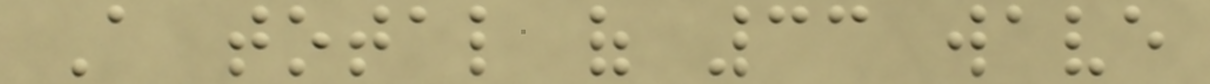A total of 33 wave
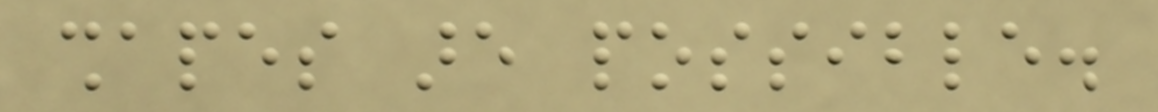shapes are possible.
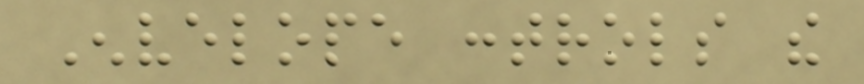Envelope controls the
